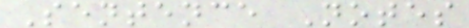Sentence Notes
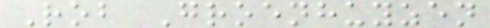Rob Groenhuyzen
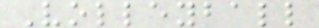Volleyball
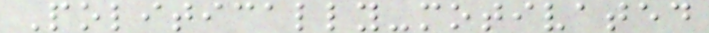Politically-motivated
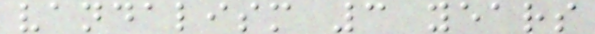vandalism 3 years
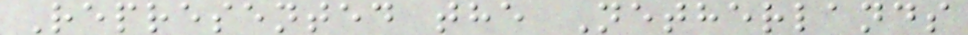Represented the Netherlands
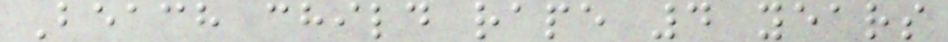Beach child rape 4 years
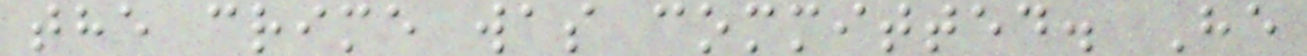the crime was committed. He
